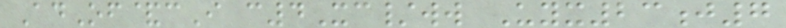AdOf&cI c4Xc/ww Uyx23j7
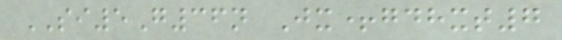SI5G36n Jx+gdhxt7
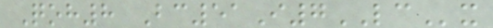Qoh8 Bc51I7LCx
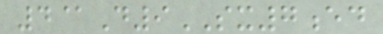4@D9SX7ed
